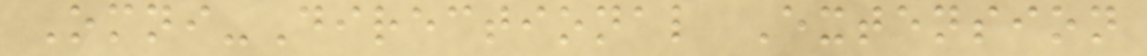Omni-Directional Extension
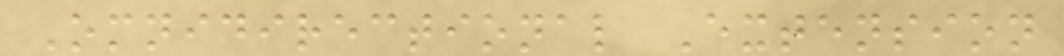Omnidirectional Extension
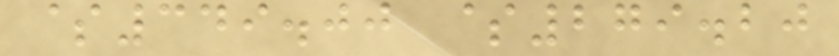$349.00 $279.20
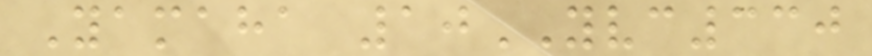Yamaha 10YVC330
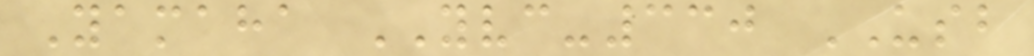Yamaha YVC-330 USB
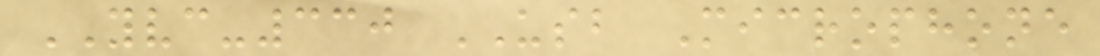YVC-330 USB Microphone
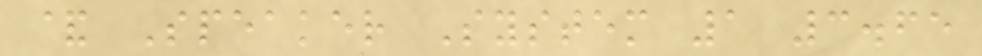& Speaker System 1 3.65
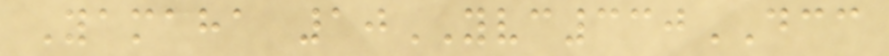Yamaha 10YVC330DCC
